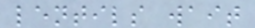lentils wait
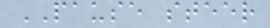PAUSE steer
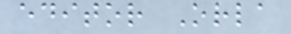editor Orla
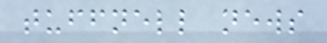tuffnell news
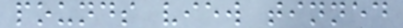pounds view tinned
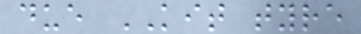due KIT tyre
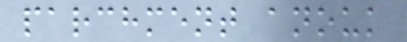parchment anouk
